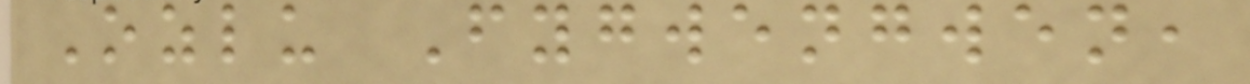Ozlu Fygwengwen,
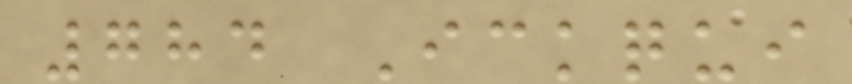784 Ickqui
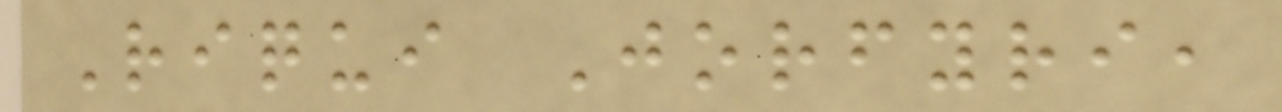Riqui Jorfyri,
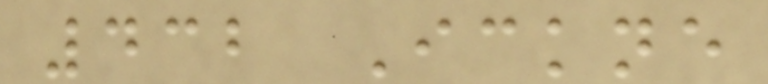432 Ickne
